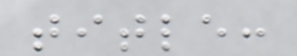title:
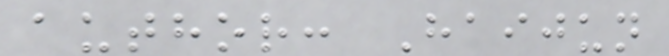author: Haijun
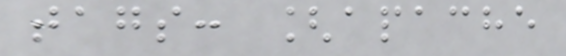tags: [apache
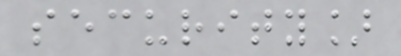security]
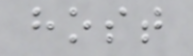host
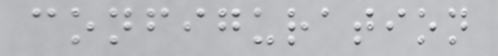configuration
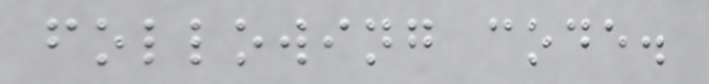following code.
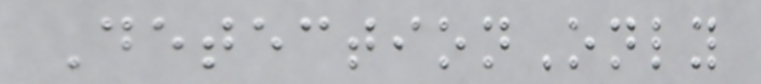DetectionOnly
